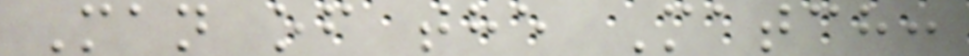Man of the Match:
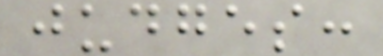judges:
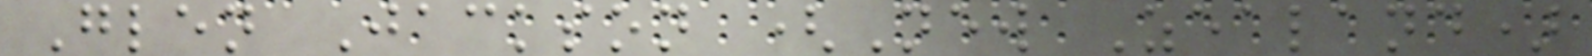Glen Jackson (New Zealand)
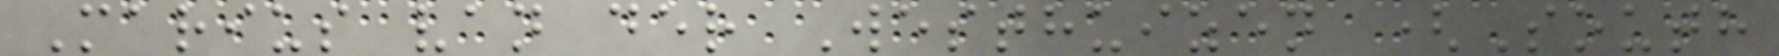Marius van der Westhuizen (South
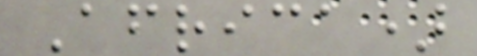Africa)
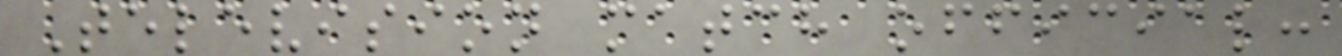Television match official:
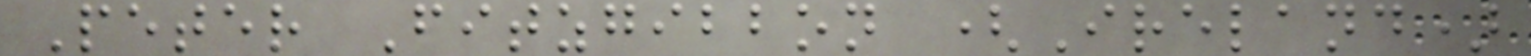Peter Fitzgibbon (Ireland)
